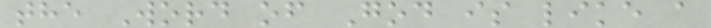the Word of God is like a
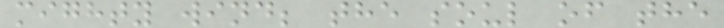mighty wind; the soul of the
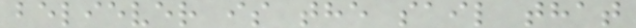believer is the sail that
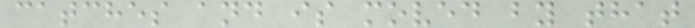catches and is moved by that
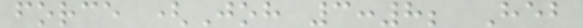force (Joh 3:8; Heb
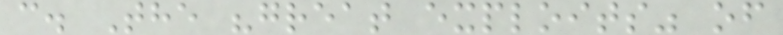c. The "great exploits" of
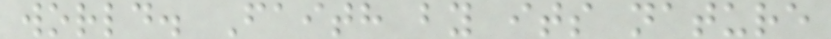world. Faith by its nature
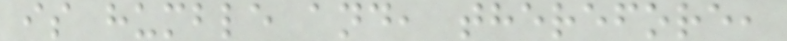is humble and, therefore,
